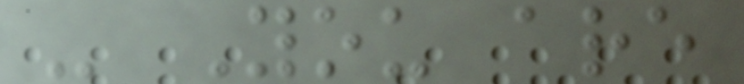- You are
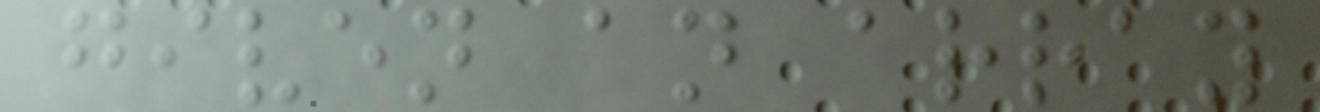given an array
